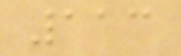113
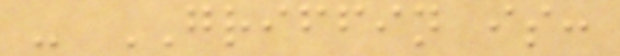- GRIFFIN is:
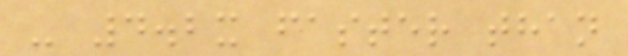- 4.2x faster than
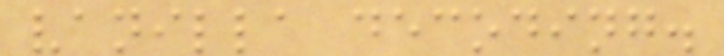vanilla decoding.
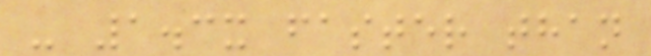- 1.3x faster than
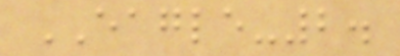EAGLE-2.
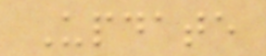Update
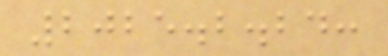2025.2.24:
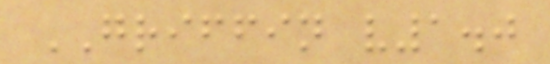GRIFFIN v1.0
